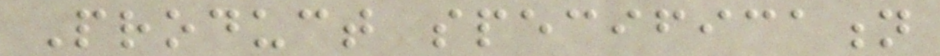Product specification
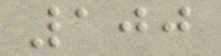100
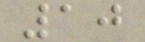10
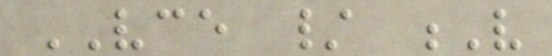VCE / V
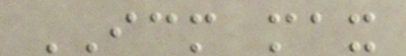ICM max
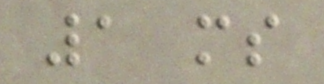1 ms
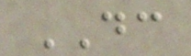DC
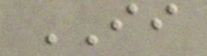II
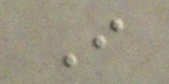I
